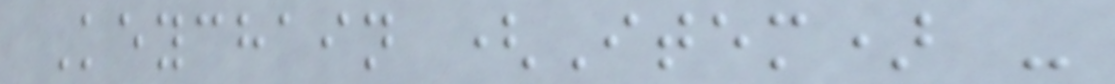Keychain (Item) -
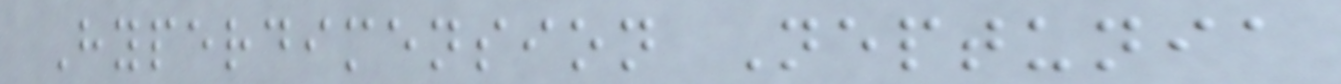Hyperdimension Neptunia
